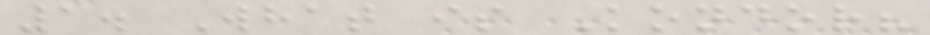1. What is Kondor?
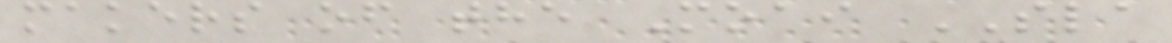makers of the Moai SLA
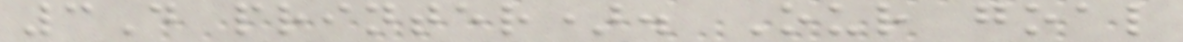3D printer). Our goal
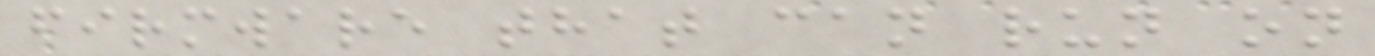firmware that can run on
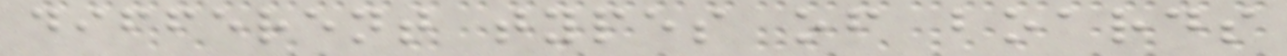different types of boards
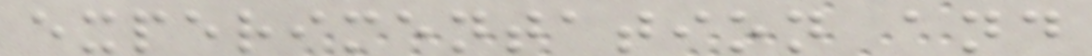experimentation and
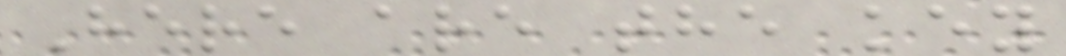Here are the key
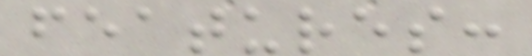features:
